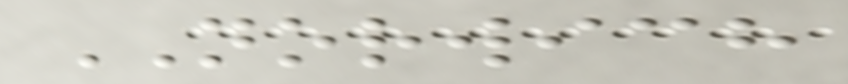NORWICH
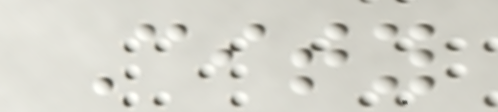City
